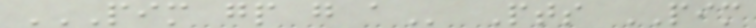PIM GP G A Pts PIM
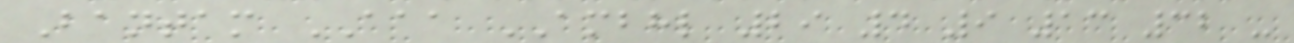Bantam AAA AMBHL 29 4 9 13 32 -
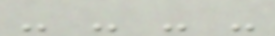- - - -
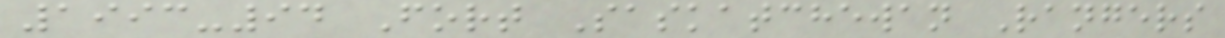1993-94 Fort Saskatchewan Rangers
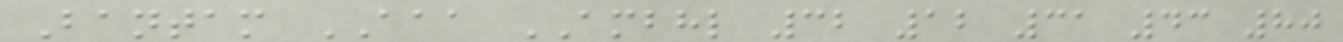Bantam AAA AMBHL 32 12 31 43 80
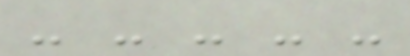- - - - -
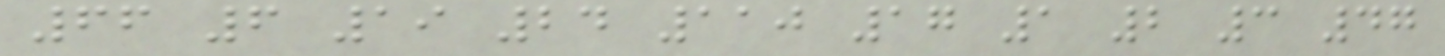66 6 19 24 110 17 1 2 3 47
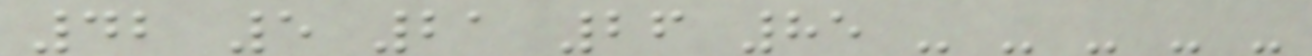42 5 21 26 85 - - - - -
